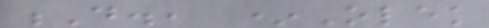D., *Olek
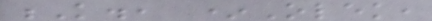K., *Olek,
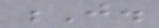J.
